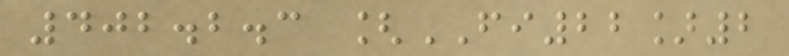402.2.3 [FI22]2
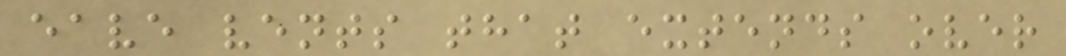eave vents that extends over
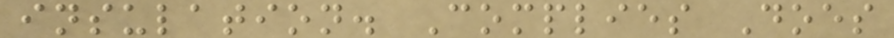insulation. Complies Does
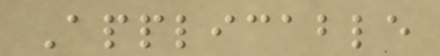Applicable
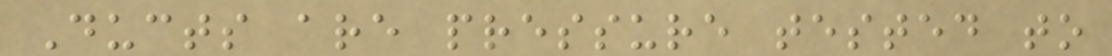Ducts are pressure tested to
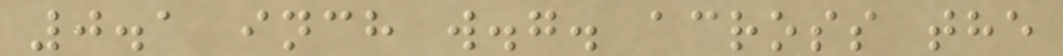0.1 inch w.g. across the
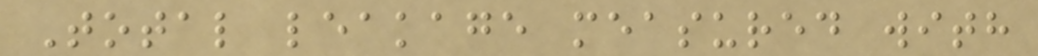Total leakage measured with
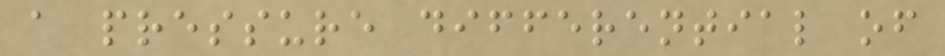a pressure differential of
